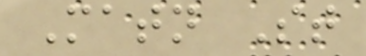Matn St
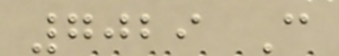7029 C
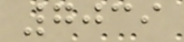7039
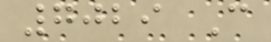7029 C
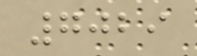7029
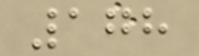178
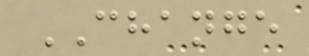CHANGE
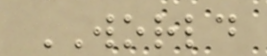WORLD
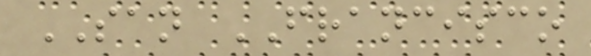SAN FRANCISCO
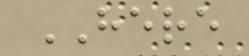HERE
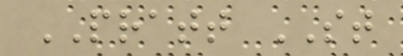PRATT ST
